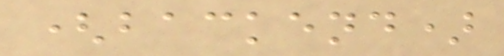(backend)
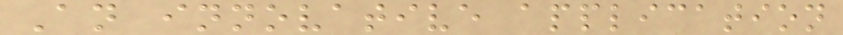An innovative application
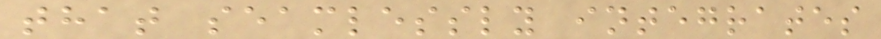that seamlessly integrates
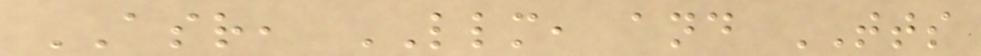ASR, LLM, and TTS
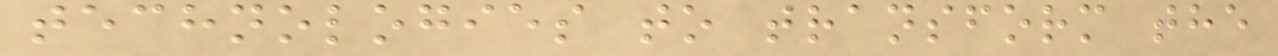technologies to transform the
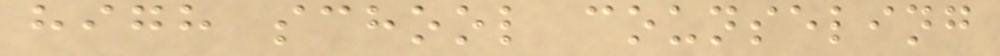high school counseling
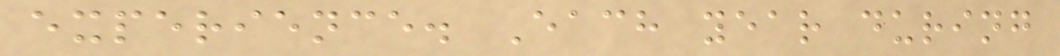experience. Each year during
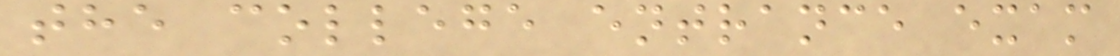the college entrance exam
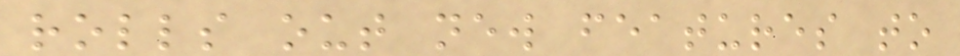rolls out new features to
